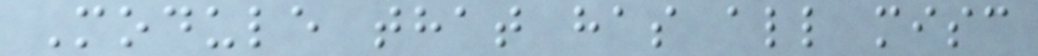Module that has all misc
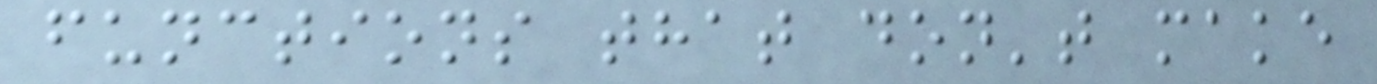functions that don't make
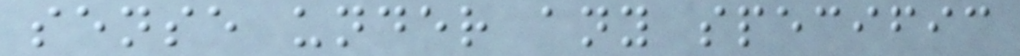sense under any specific
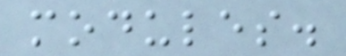modules.
